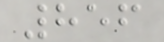856
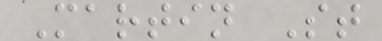Martin St
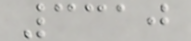3310
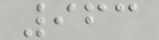963
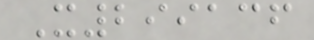X299136
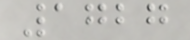1727
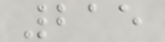215
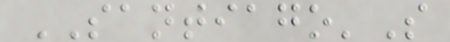SANTIAGO'S
